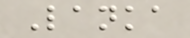Lanka
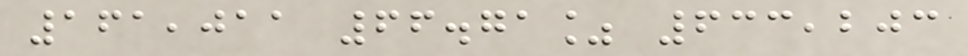161,011 66.71% 633,203
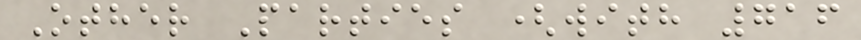Other Parties (with 716
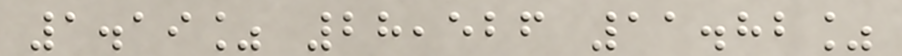1.19% 28,526 11.82%
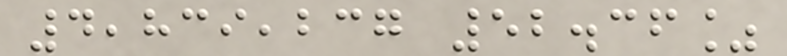4,839,237 52.36%
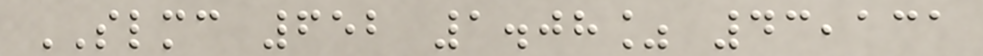SLMC 652 1.08% 43,131
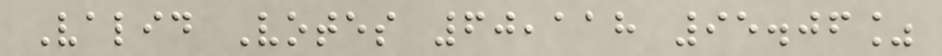Valid Votes 60,118 95.06%
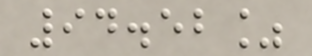94.52%
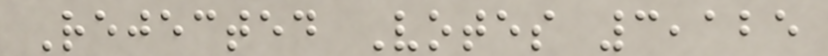Rejected Votes 3,125
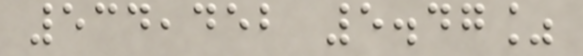534,452 5.47%
